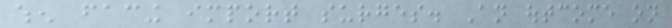when facing import surges. An outcome on
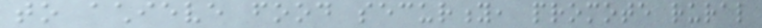to achieve food security, promote rural
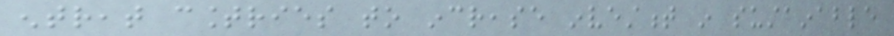entreat countries to increase investment in sustainable
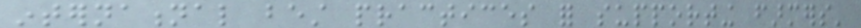international best practices for supporting farmers'
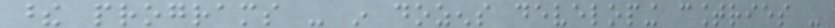these programs - in dozens developing countries -
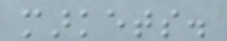markets.
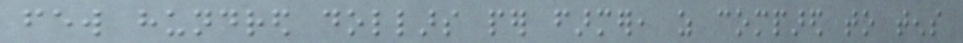few hundred dollars per farmer, as compared to tens
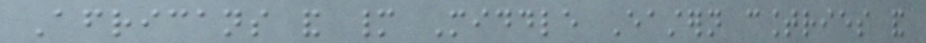Africans and many Middle Eastern countries and
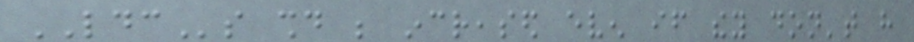LDCs should be increased even if they don't have
